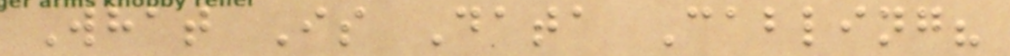What Is Data Cabling?
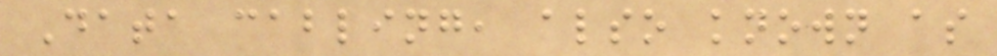Data cabling, also known as
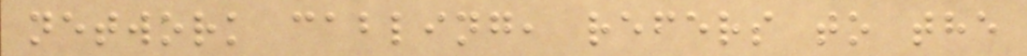network cabling, refers to the
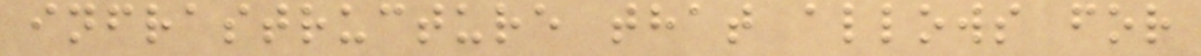infrastructure that allows for
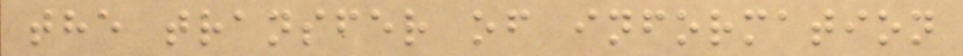the transfer of information
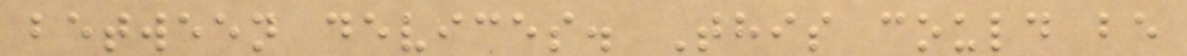between devices. This could be
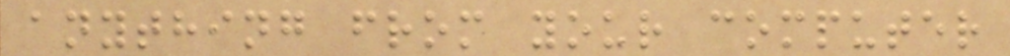anything from your computer
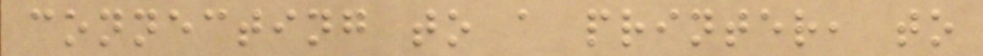connecting to a printer, to
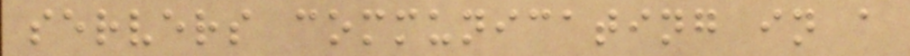servers communicating in a
